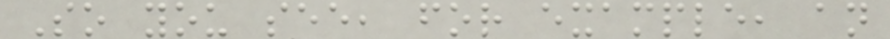So you see, for example, an
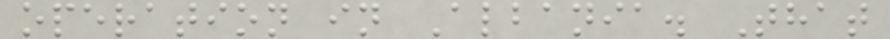operation in Albania. That
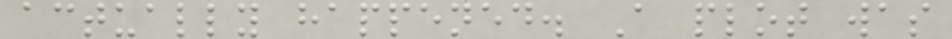actually happened. A plot was
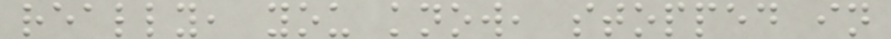really, you know, stopped in
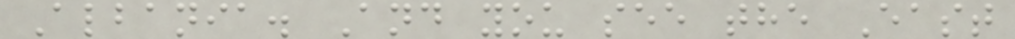Albania. And you see the East
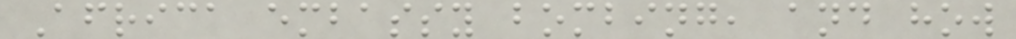Africa embassy bombing, and how
